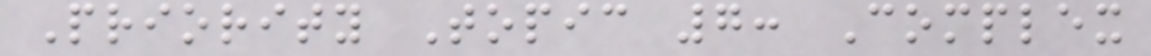Priority Topic 7: Complex
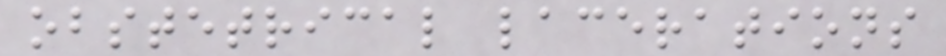obstetrical lacerations
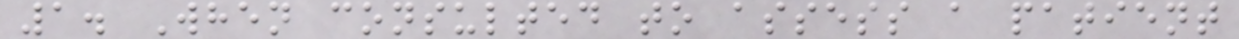1. When consulted to assess a patient
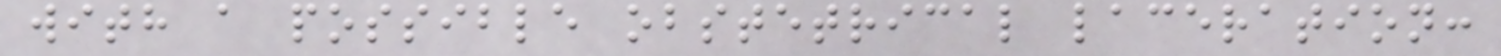with a possible obstetrical laceration:
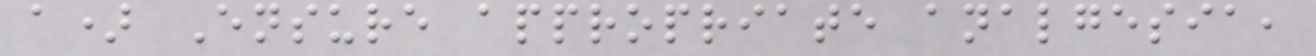a) Ensure appropriate analgesia,
